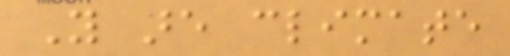You are climate
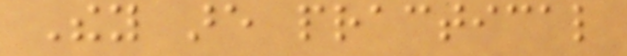They are practical
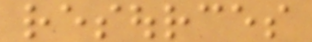resources
